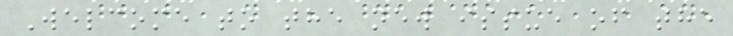Welcome to the new issue of the
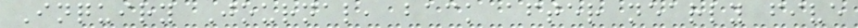Inquiry Journal, back after nearly five
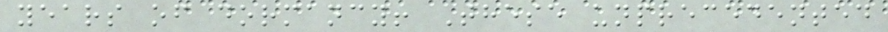years of dormancy! These unprecedented
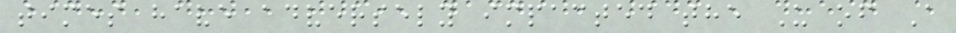times have adversely impacted the U of A
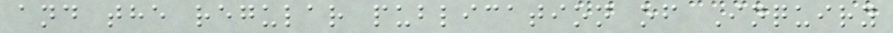and the regular publication of Inquiry
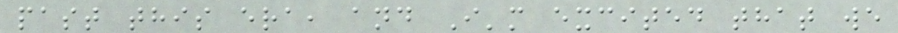past this era, and I'm excited that we
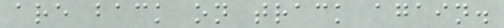are back on track again.
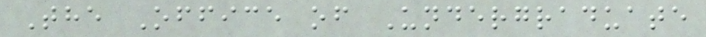The Office of Undergraduate
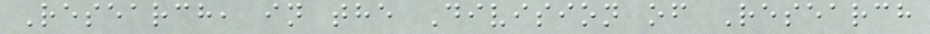Research, in the Division of Research
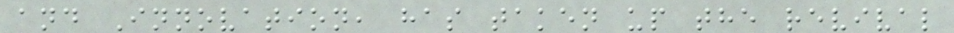and Innovation, has taken up the revival
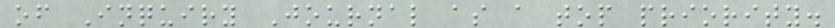of Inquiry Journal as a top priority.
